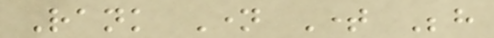Rank Name Time Behind
